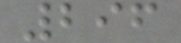296
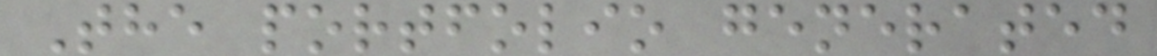The portfolio generated
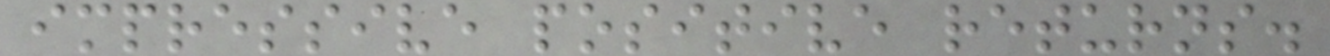impressive positive returns.
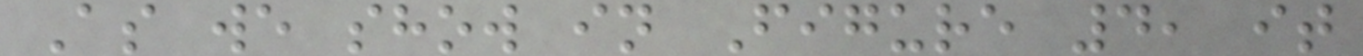As we show in Figure 4, it
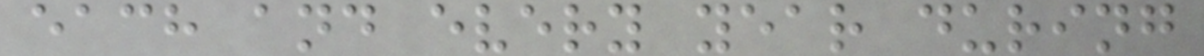each and every year during
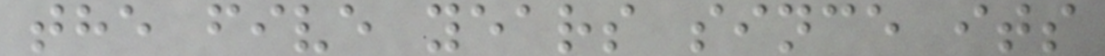the five years since its
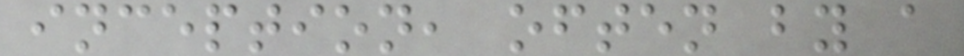inception, often by a
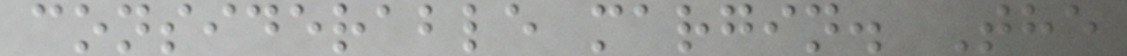considerable margin. The
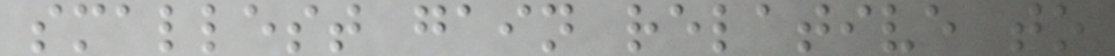smallest gain relative to
